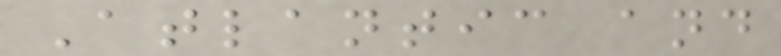Atlantic and
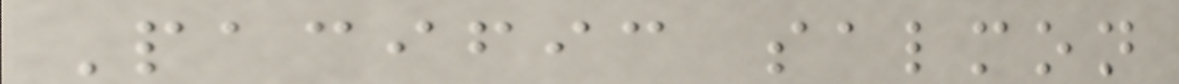Pacific salmon
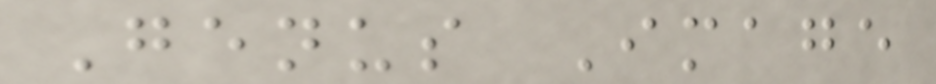Genus Image
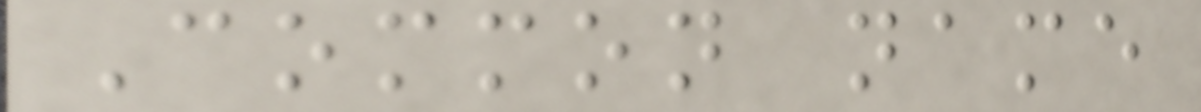Common name
